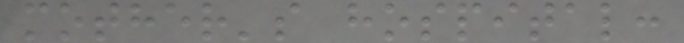mother's hospital:
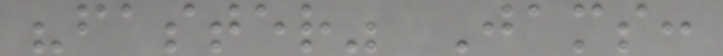"faster" Jams:
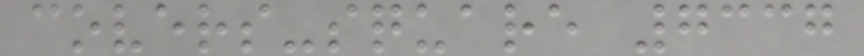covers-square 7337
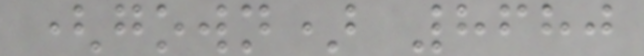(gown) 8680
